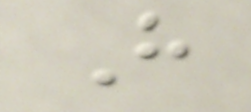H
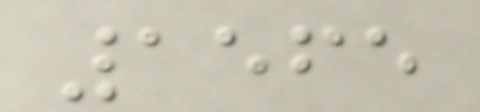1565
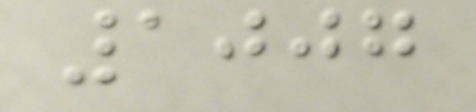1007
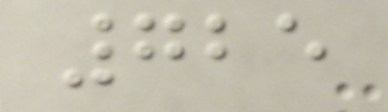725
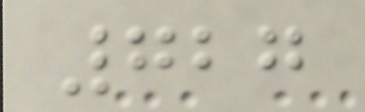727
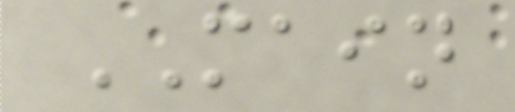MAIN
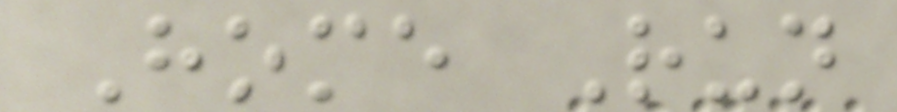Home Run
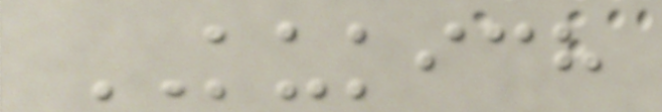KUKICH
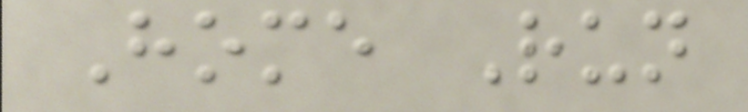Home Run
